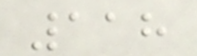118
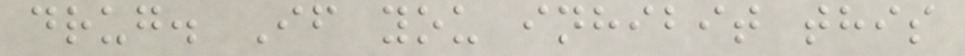drug. If you inhibit this
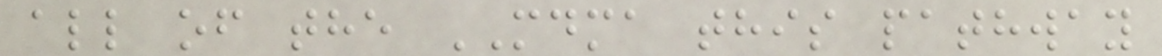all of the MDMA this pathway
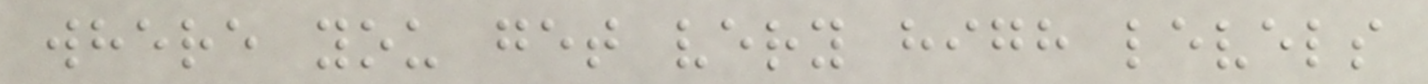where you get very high levels
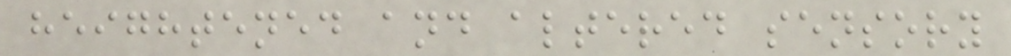heightened and altered sensory
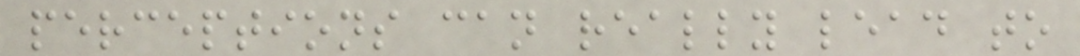perceptions can really lead to
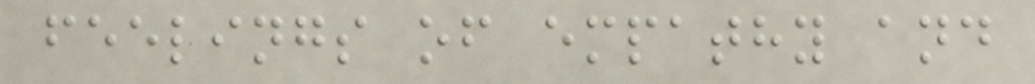feelings of empathy and
